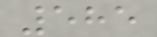585
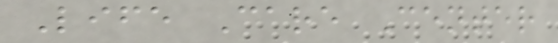Life Care Center
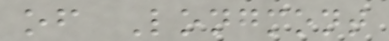of Longmont
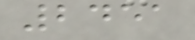2451
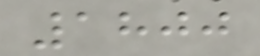1800
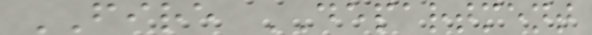FIRE DEPARTMENT
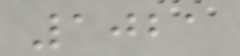1021
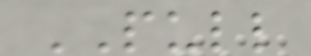PULL
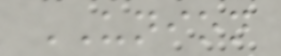UNION
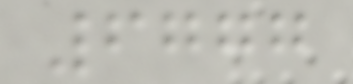6777
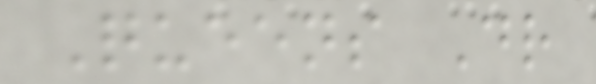Queens Dr
